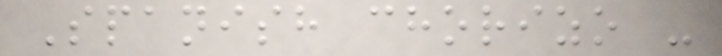Spanish chorizo -
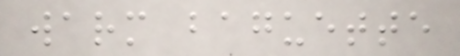warm baguette
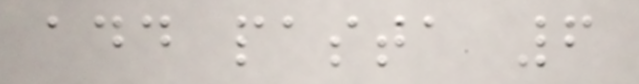add pasta 6
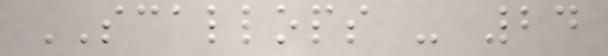SCALLOPS - 24
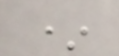*
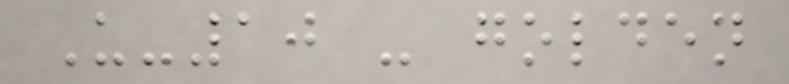U-10 - golden
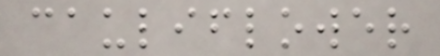cauliflower
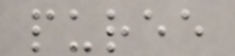puree
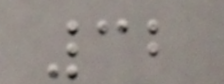32
